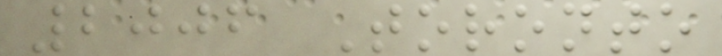2006 Toronto
